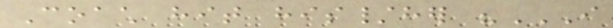Coach hit his/her "I
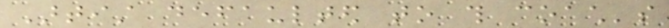Artist defaulted to this coach's
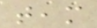team
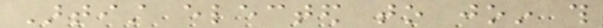Artist elected to join this
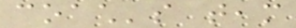coach's team
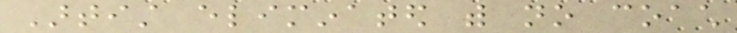Artist eliminated with no coach
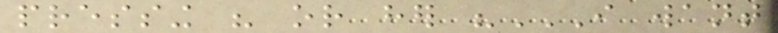pressing his or her "I WANT
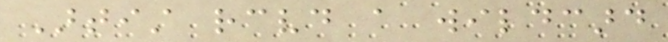Artist received a wildcard
